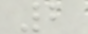2
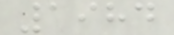1984
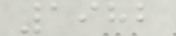1982
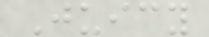Juicy
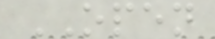OPEN
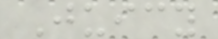Juicy
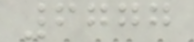6777
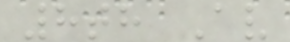8th Av
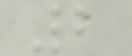2
